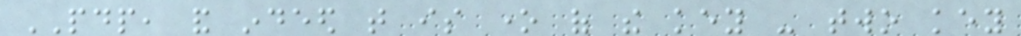PDP, and indeed that is one of the key - two key
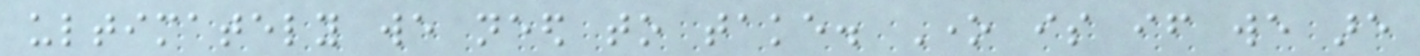ultimately we need to take. One is if we are
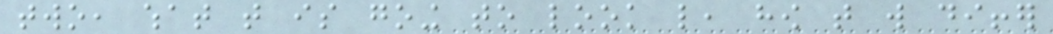two, what that is going to look like, how that will differ
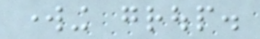working group.
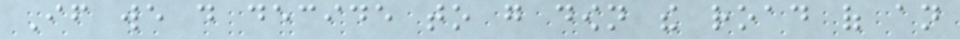If we do decide to go down the road of an
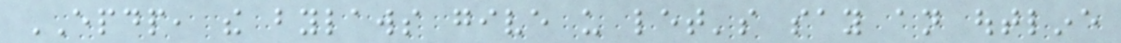EPDP, the bylaws give us let's say an outline
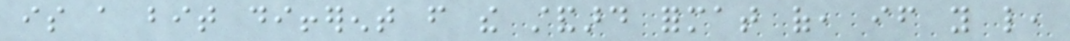is a bit different from the standard format of, if you like,
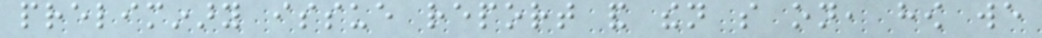preliminary issue report and then so on, how we
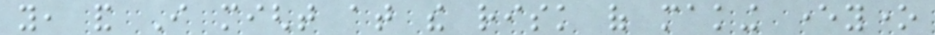you, and I might at the risk of making everyone
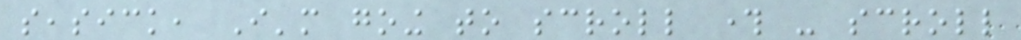seasick, I'm going to scroll through - scroll
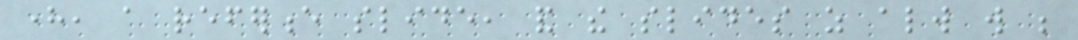here, a reference slide, and the slides as always will be
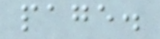page.
